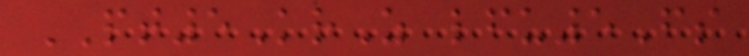PT5KrZ lfu5Fs
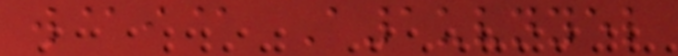w@i@ A1uvnyel
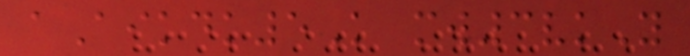aAikdk5K mw3vkY
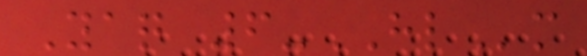Yaq 6-HLm
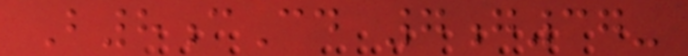B8cCd 7g37-
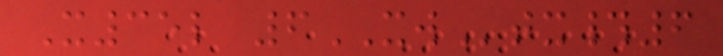X35l 6XWtx#6
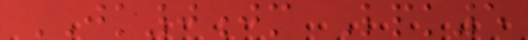JK0jm Lpk5
